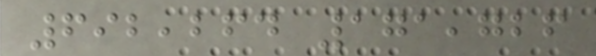692,264 171,726
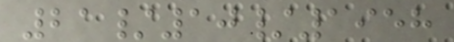21/10/1958
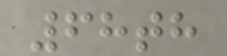68th
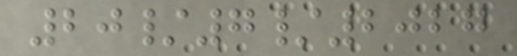20/7/2027
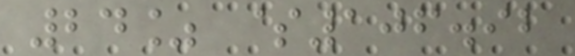24% $106.92
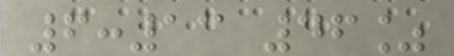6:13 46%
